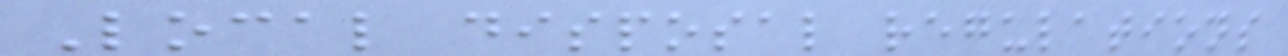Local disposal regulations
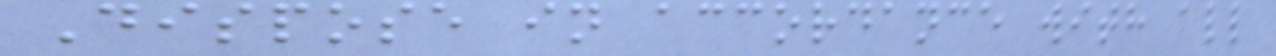Dispose in accordance with all
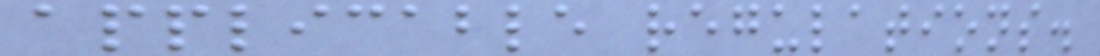applicable regulations.
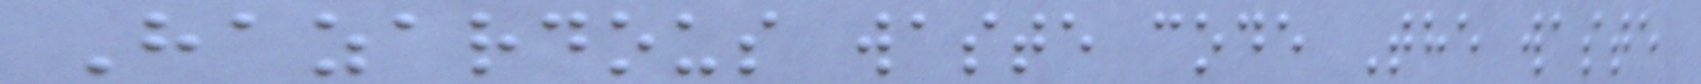Hazardous waste code The waste
